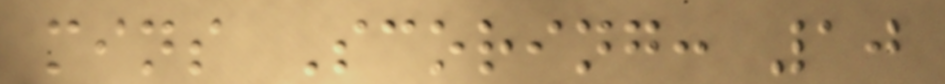mins Scoring: 10
